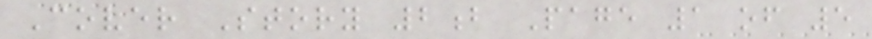Cover Story 2b Page 1 of 5
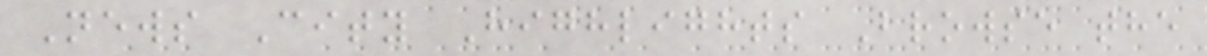News City Highlights Browse the
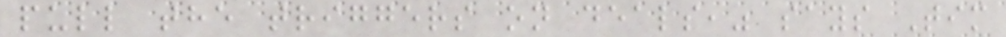pull the triggers on deals," says Tim
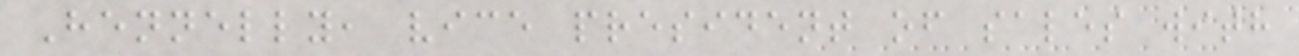Hennelly, vice president of sales with
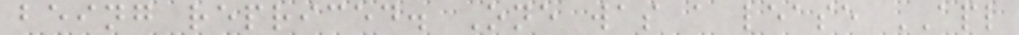being repriced. One was a lease APL
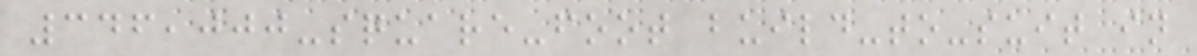346,000-square-foot build-to-suit in
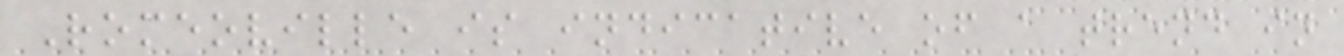Romeoville is indicative of a trend in
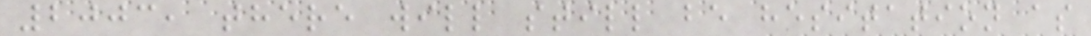2003, there will still be hesitation as
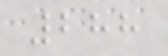288
